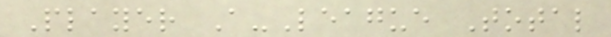Player A-League Total
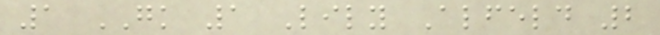1 GK 1 Lily Alfeld 2
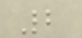2
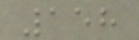158
